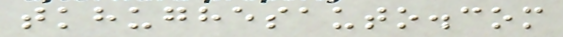tkhughesauto.com
